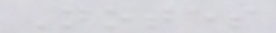Notes
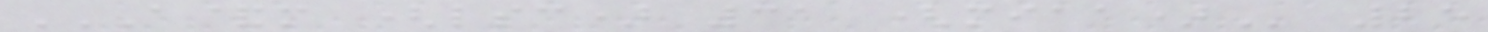A&M (LSC) 31 (MIAA) 25
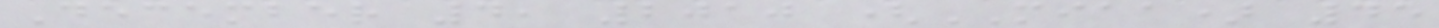December 4, 2010 (MIAA) 45
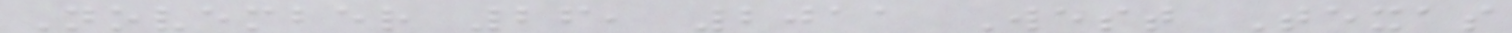November 26, 2011 West Texas
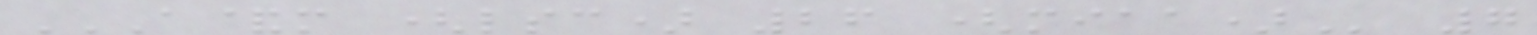A&M (LSC) 26 (MIAA) 7
